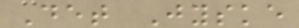Det Jyske
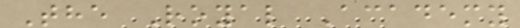The Royal Academy
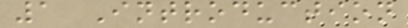1 Introduction
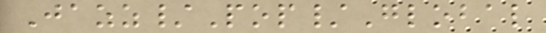Jazz/Pop/Global
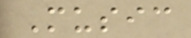Music
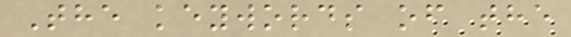The keywords of the
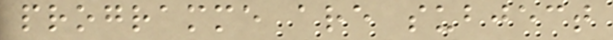programme are subject
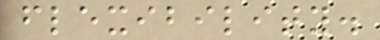flexibility.
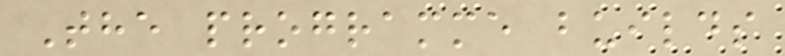The programme builds
